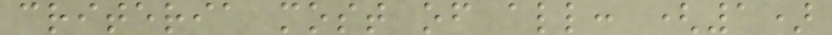criteria most of all: (1)
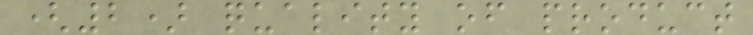(2) quality of product
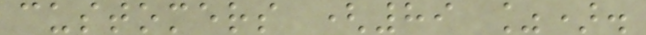customers (89 %).
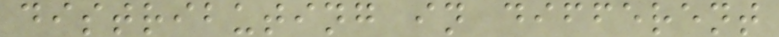distributing in different
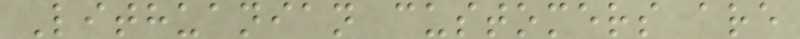Lithuanian customers are
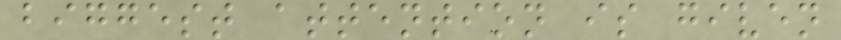biggest attention is given
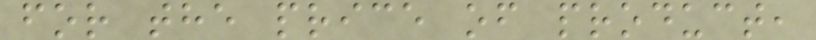for the price of product,
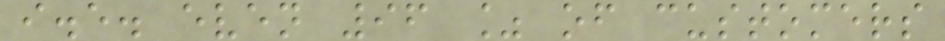i.e. even 96 % of customers
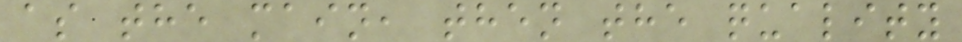as the main, then the quality
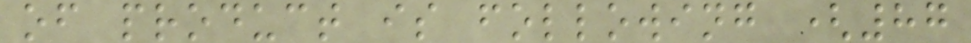of product is following (87
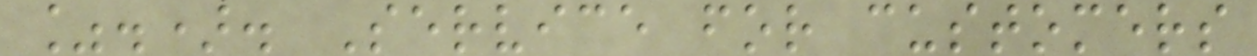%.). Service for customers
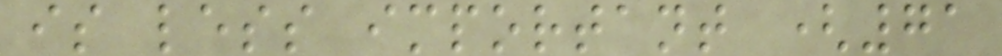is less important (71
